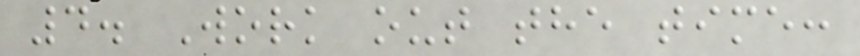4. Work out the time:
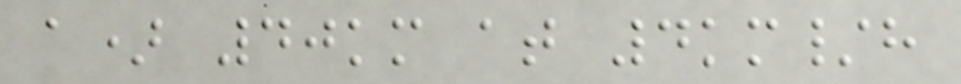a) 40km at 4km/h
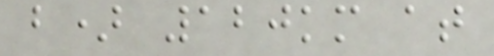b) 120km at
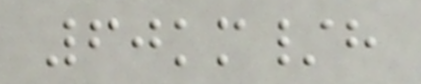60km/h
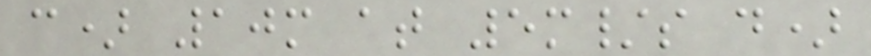c) 10m at 5m/s d)
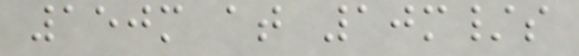150m at 10m/s
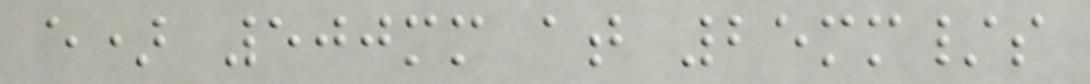e) 500mm at 25mm/s
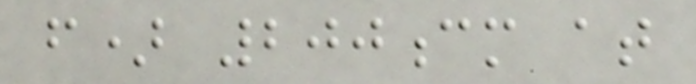f) 200cm at
